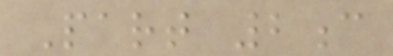Part 2c
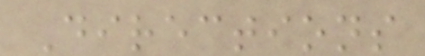Directions
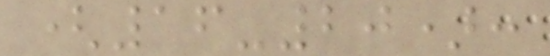(16-20):
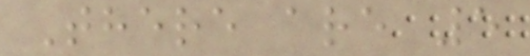There are 5
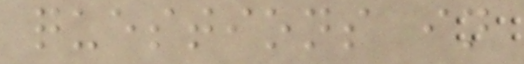questions in
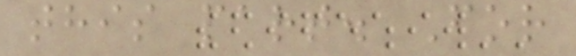this part. For
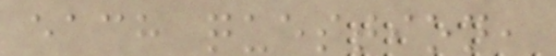each question,
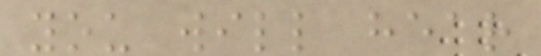you will hear
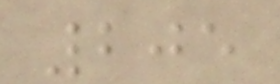205
